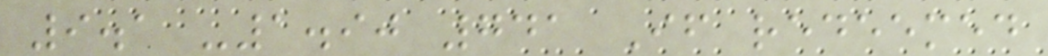9.1 -1.90 741 If redeemed
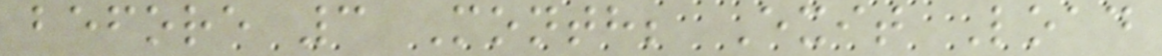before 3 Month; Exit Load
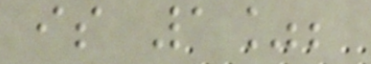is 1%;
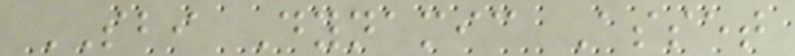SBI Dynamic Asset
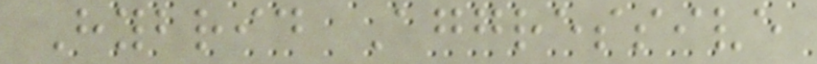Hybrid Aggressive
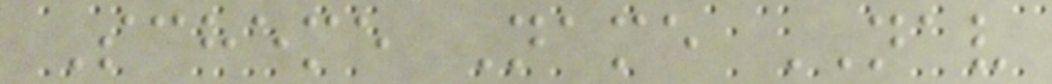Scheme Name NAV
